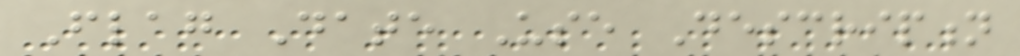Flag Date Use Description
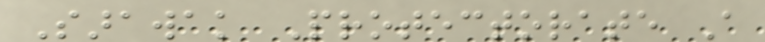Sarawak Protectorate A
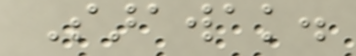Sarawak.
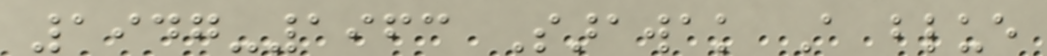1947-1963 Sarawak A blue
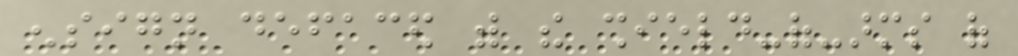ensign defaced with the shield-of-arms of
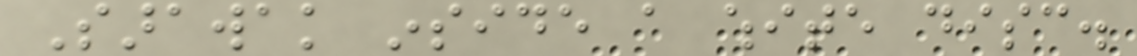Sarawak inside a white disc.
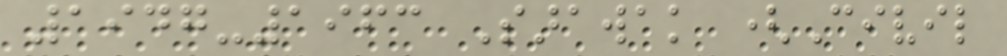1947-1963 Sarawak (Civil
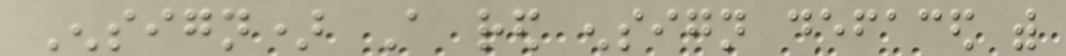Ensign) A red ensign defaced with
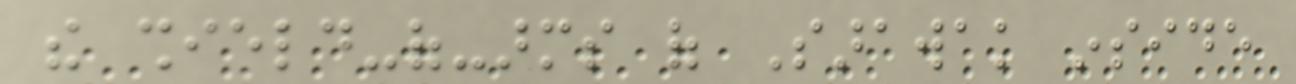the shield-of-arms of Sarawak inside
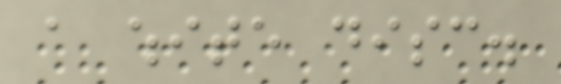a white disc.
